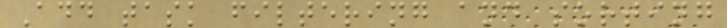Add task filtering and sorting
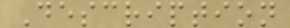Description
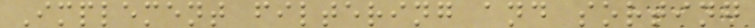Implement filtering and sorting
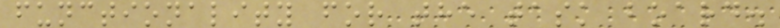functionality for the task board.
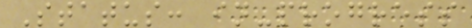Status: in-progress
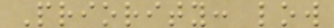Priority: low
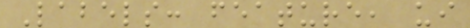Labels: feature, ui
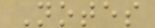Notes
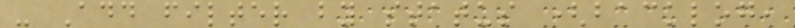- Add filter by status (backlog,
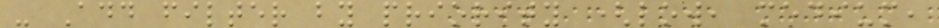- Add filter by priority (low, medium,
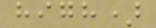high)
